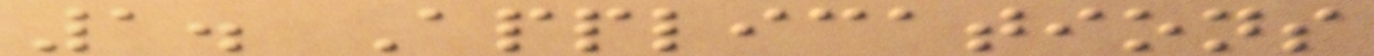1. Applications
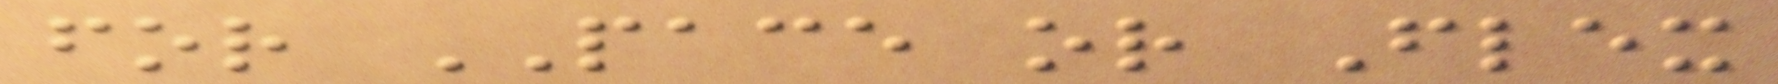for PACE or Flex
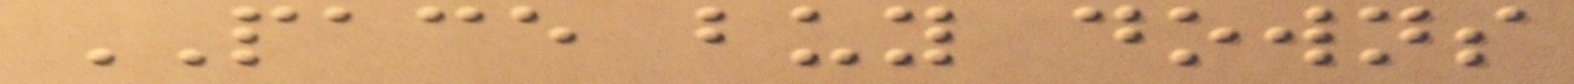PACE buy downs
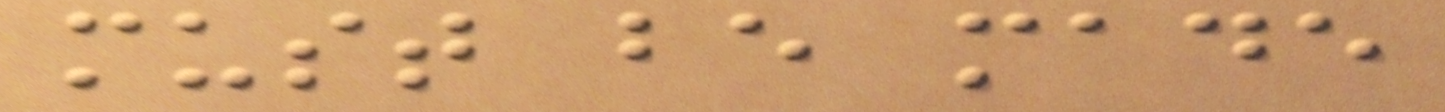must be made
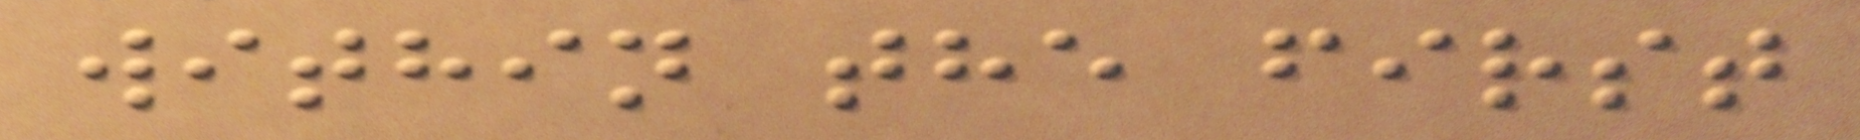within the first
